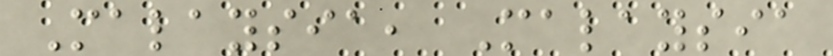Malaysia, Malaysia
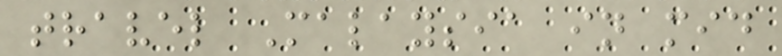travel Malaysia in mid
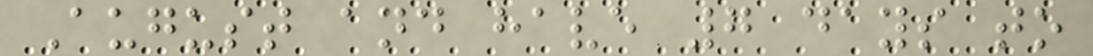August and have 7 days to
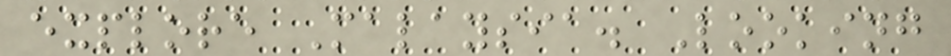explore Malaysia. Looking
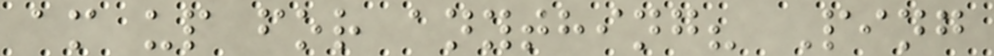am up for anything? Ping
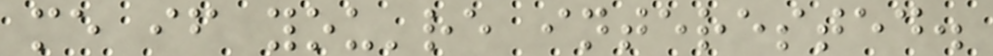me if you're interested.
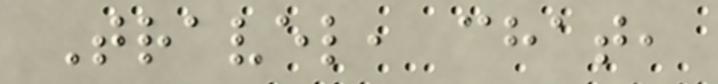Travel, chat,
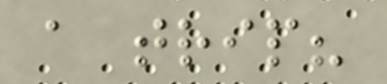a trip?
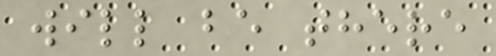will be there
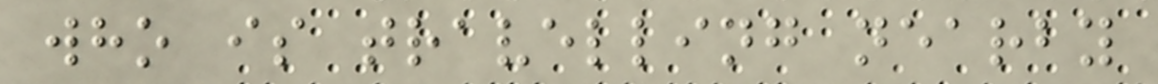who is travelling nearby
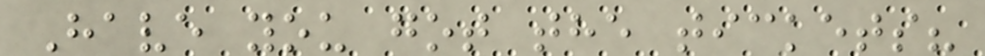Have you got the tickets?
